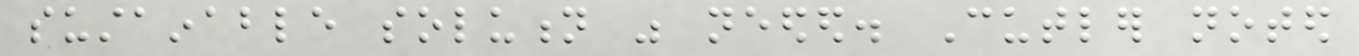sustainable solution was needed. Cutler noted
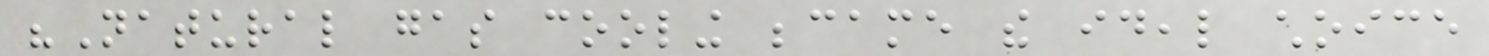"Natural gas cooling became the ideal choice
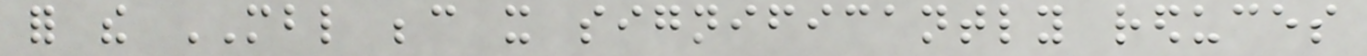for the MBL because it significantly reduces
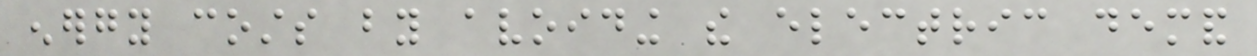energy costs by avoiding the electric demand
